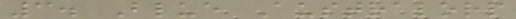3. Blue Australorp
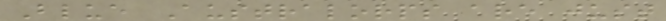Blue Australorps are just
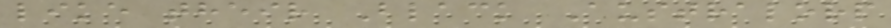like their Black Australorp
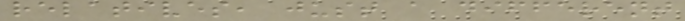relatives, just a different
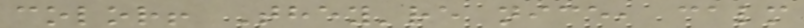color! They're nice, calm
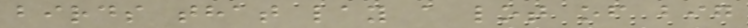birds that lay a lot of big
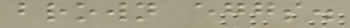brown eggs.
